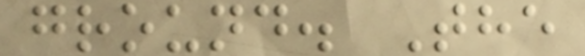ground. The
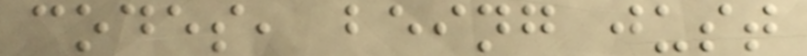codes, being just
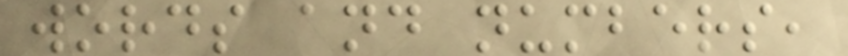words and numbers,
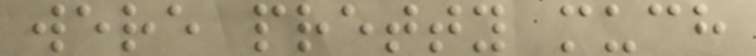were pretty much
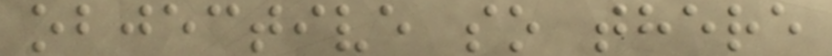objective so there
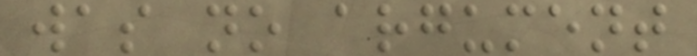was no argument
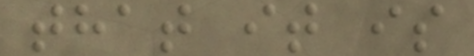that it is
